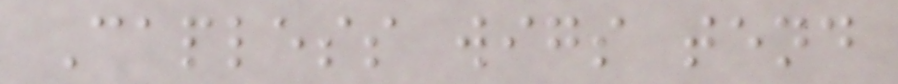Capless wigs tend
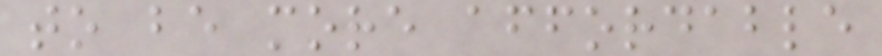to be more affordable
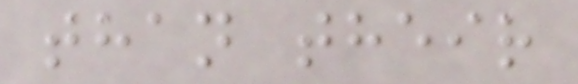than their
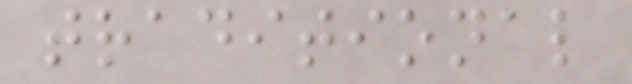traditional
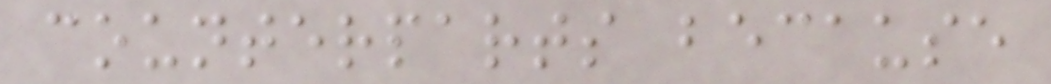counterparts because
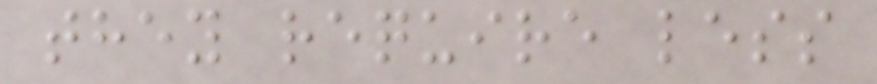they require less
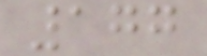177
